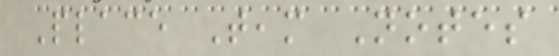Place Team Notes
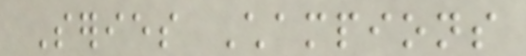Series Champions
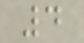4
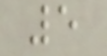5
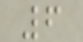6
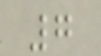7
